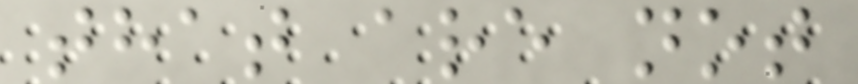that are not
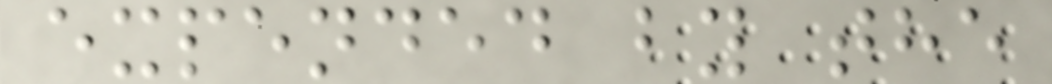expended by the
